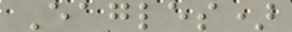Eagles)
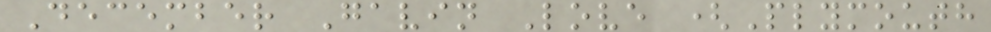December Gavin Love (Plymouth
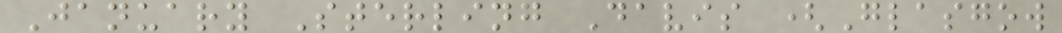January Sterling Davis (Glasgow
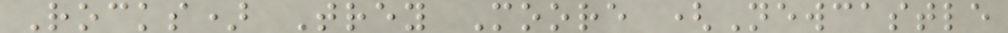Rocks) Trey Moore (Newcastle
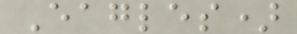Eagles)
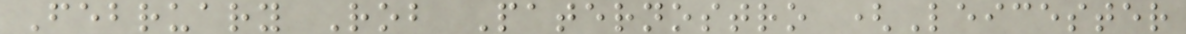February Rob Paternostro (Leicester
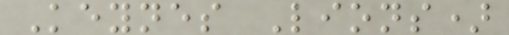Keynes Lions)
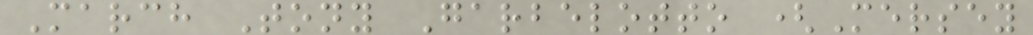March Tony Garbelotto (Mersey
